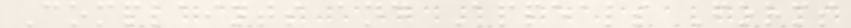Complaints and Appeals Forms
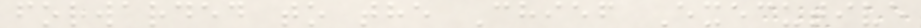forwarded to the Chief Executive
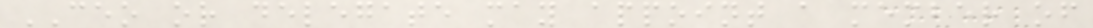CEO or delegate may appoint a member of
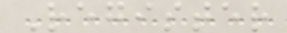Register
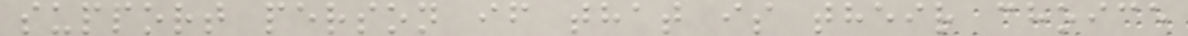support person if that is their choice
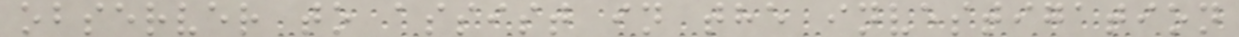observer to assist in the investigation
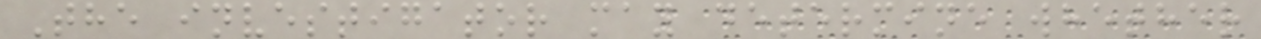The investigator may determine whether
